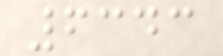6343
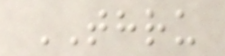THRU
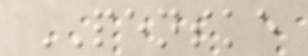PENSKE
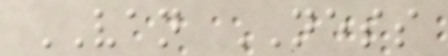VAN NESS
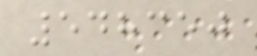548350
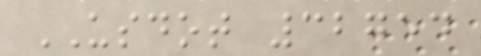USDOT 32754
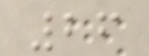26
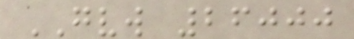GVW 26000
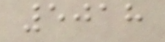5018
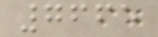7665
